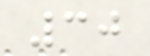30
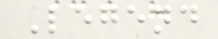Legend
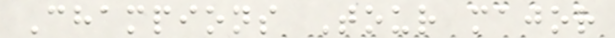Champions Tour major
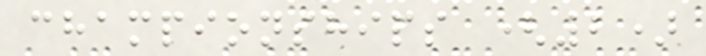championships (2)
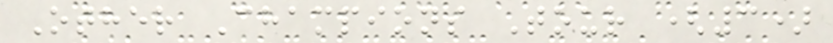Other Champions Tour (3)
